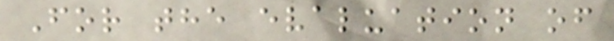For the evaluation of
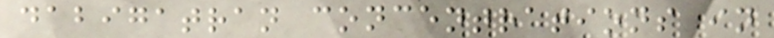dabigatran concentrations in
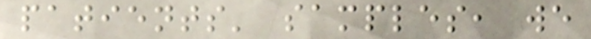patients' samples, we
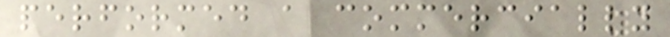performed a commercially
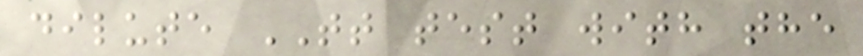dilute TT test with the
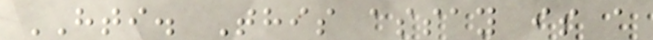HTI. This assay is a
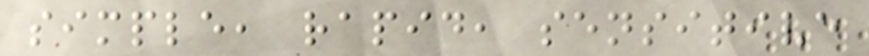simple, rapid, sensitive
